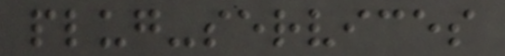plug-services
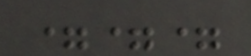===
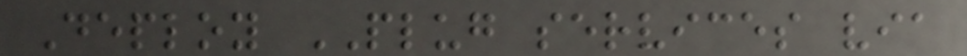Deploy PLUG services via
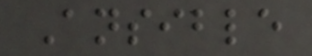Ansible
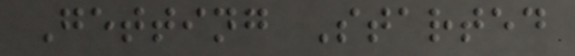Getting Started
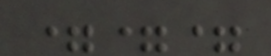===
